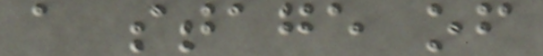a stage of
